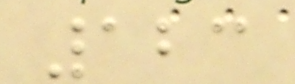123
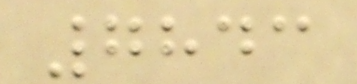7843
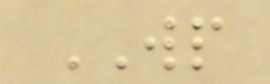WP
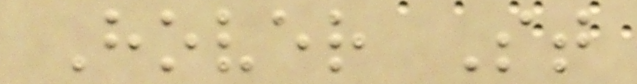Hover St
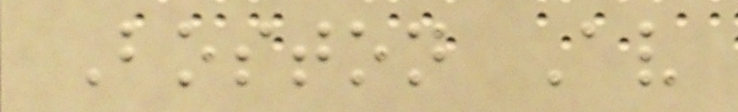Boston Av
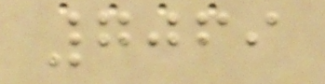7069
